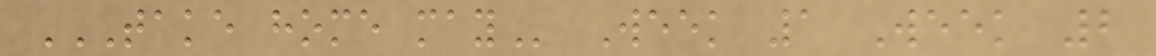TAKE HOME MAY Week 1 Week 2
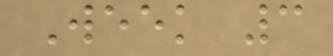Week 3
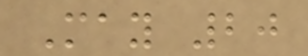May 20
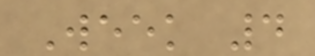Week 4
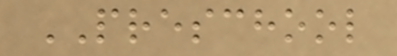PRESCHOOL
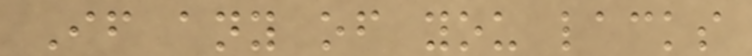If any of you lacks
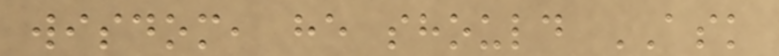wisdom, he should ASK
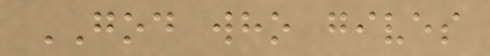GOD who gives
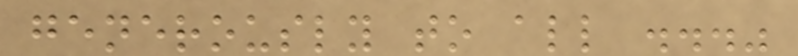generously to all ..."
